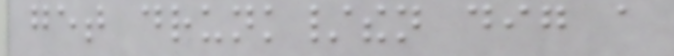get drunk/then dig a
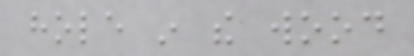hole in the wood
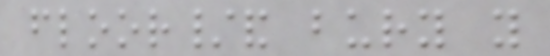floor/and bury you
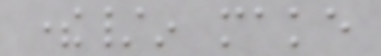there/in make
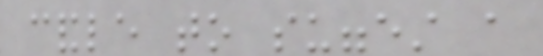candle to suggest a
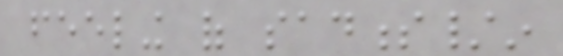feeling of sadness/in
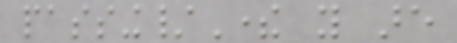passing/There you are
